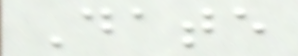Date
